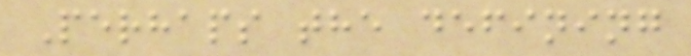Perhaps the defining
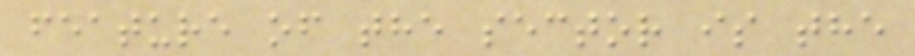feature of the sector is the
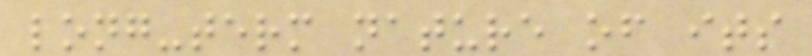long-term nature of its
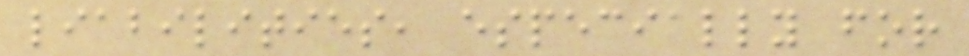liabilities, especially for
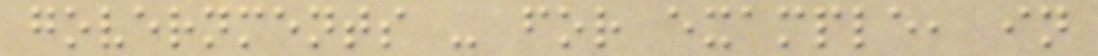governments - for example, in
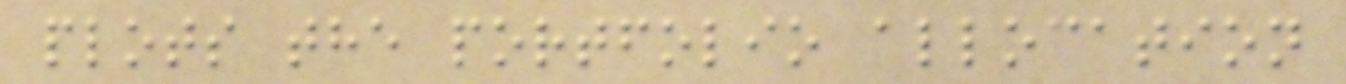plots the portfolio allocation
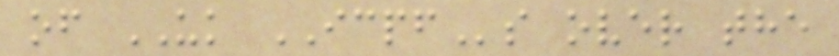of UK ICPFs over the
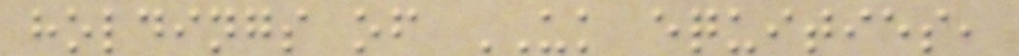holdings of UK equities,
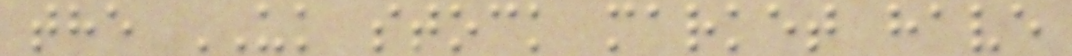the UK stock market have
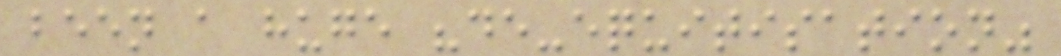been a huge "de-equitisation"
